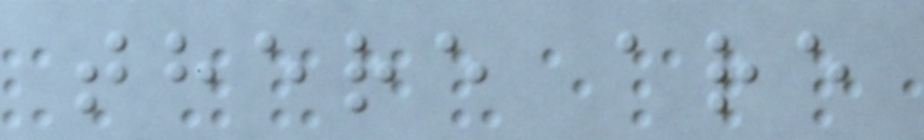there are
